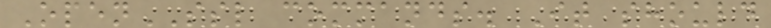OpenSSL commands. It should
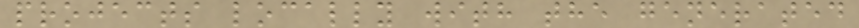projects locally with the generated
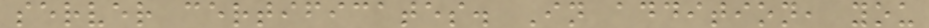server certificates. In addition, you
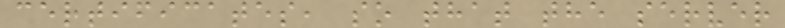certificates, so that the server
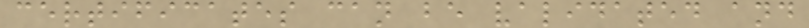certificates can be validated and
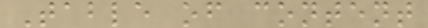Table of content
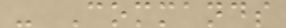- Commands
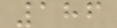186
